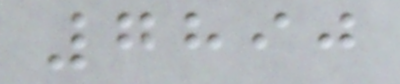7890
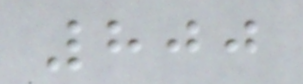800
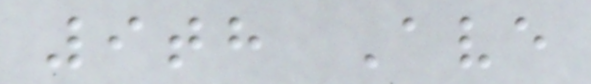9th Ave
